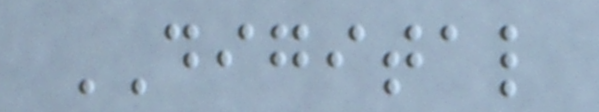DIGITAL
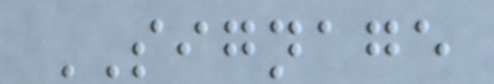SIGNAGE
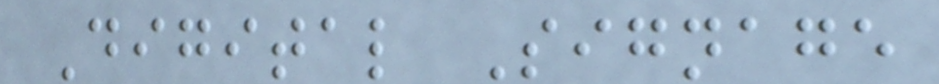Digital Signage
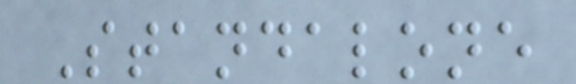Standalone
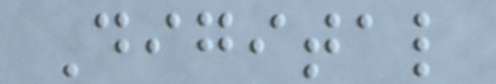Digital
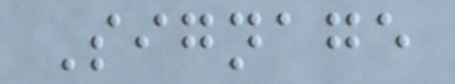Signage
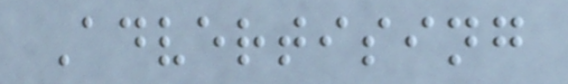Advertising
